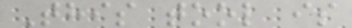This tool is
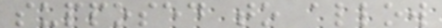supposed to allow
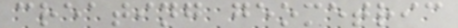creating geometric
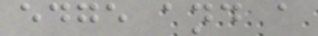edge and a
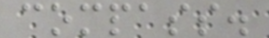compass.
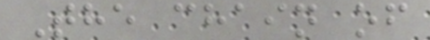The chain of
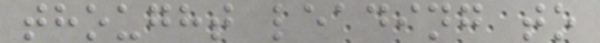thought leading to
